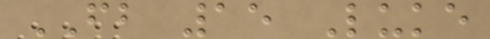FB 15 Luke
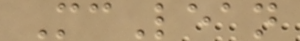McLean
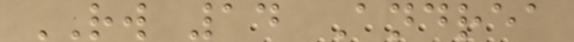RW 14 Andrea
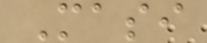Masi
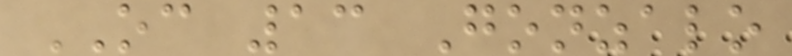OC 13 Gonzalo
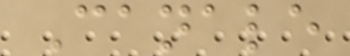Canale
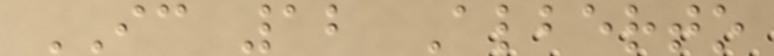IC 12 Alberto
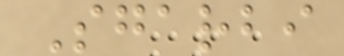Sgarbi
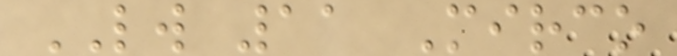LW 11 Mirco
